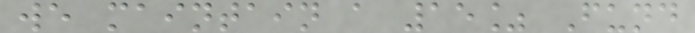we maintain a 15% Fund
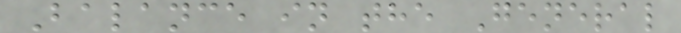Balance in the General
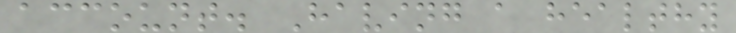account. Having a healthy
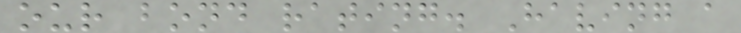our bond rating. Having a
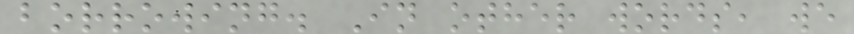borrowing. In other words, we
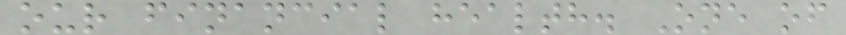our financial health. One of
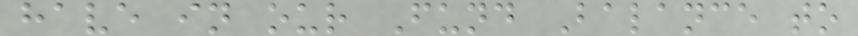have in our Fund Balance to
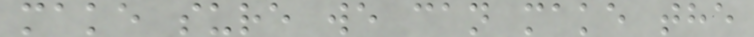make sure we can make the
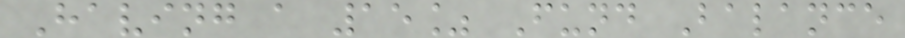Having a 15% Fund Balance
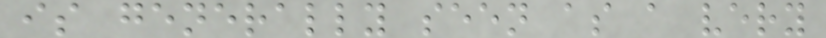is generally seen as a very
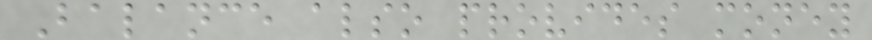Balance also provides money
